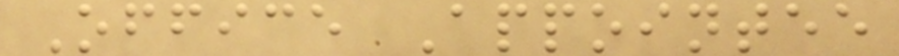Office Appointee
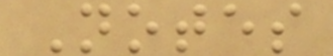Notes
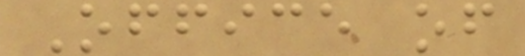Office of
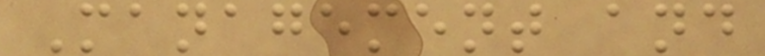Management and
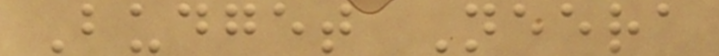Budget Neera
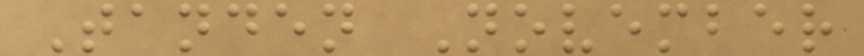Tanden November
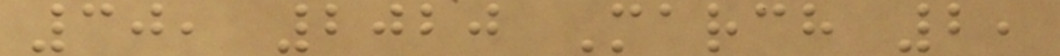30, 2020 March 2,
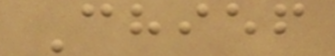Chief
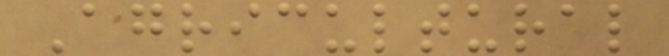Agricultural
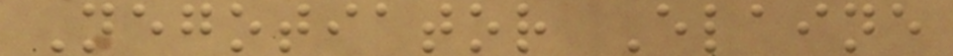Negotiator Elaine
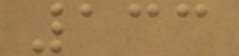133
